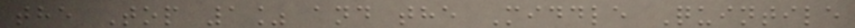the Top 1% and the Middle Quintile
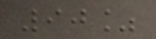90%
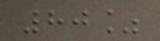80%
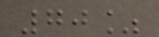70%
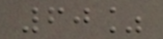60%
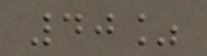40%
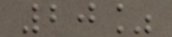20%
